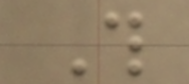This
